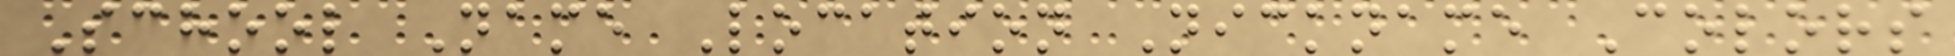School Name Location Nickname Colors
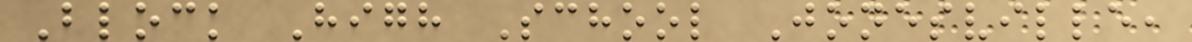Block High School Jonesville,
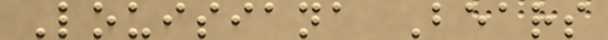Louisiana Bears
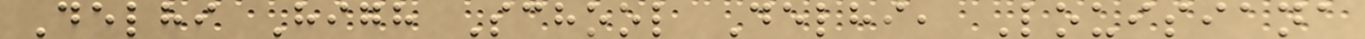Delhi High School Delhi, Louisiana
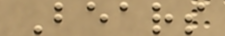Bears
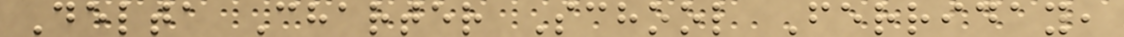Delta Charter School Ferriday,
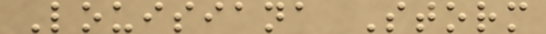Louisiana Storm
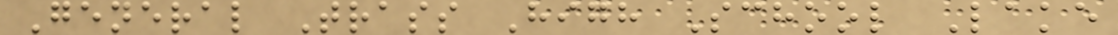General Trass High School Lake
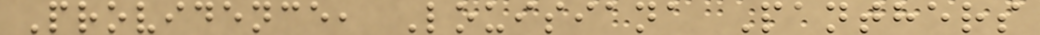Providence, Louisiana Panthers
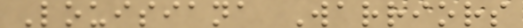Louisiana Warriors
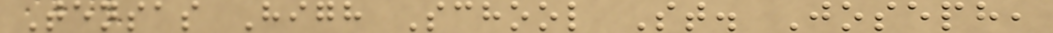Tensas High School St. Joseph,
